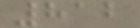812
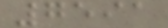7591
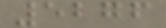5276
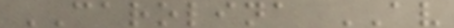CAROLINA AV
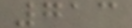713
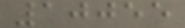10055
